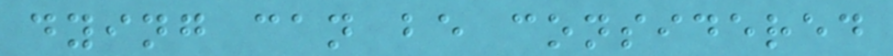dying can be considered
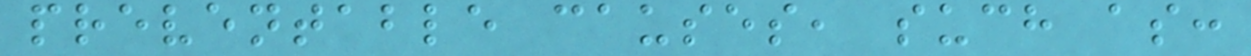preventable causes, such as:
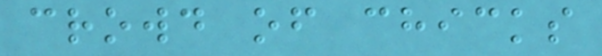crowd of chicks
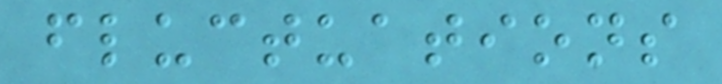fluctuations
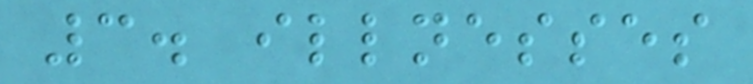3. illnesses
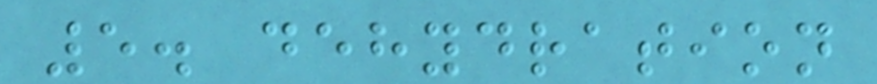5. dehydration
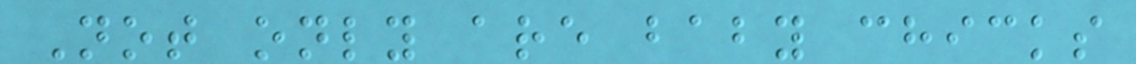Not only are baby chicks
